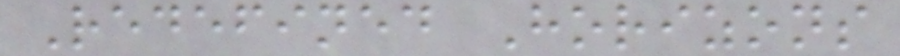Redefined Horizons
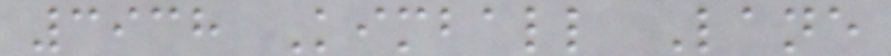3938 Kimball Lane
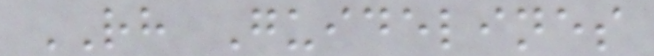RH Guidelines
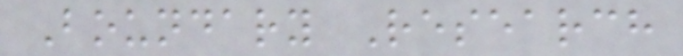Boundary Research
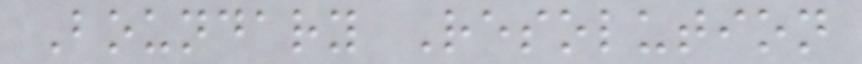Boundary Resolution
